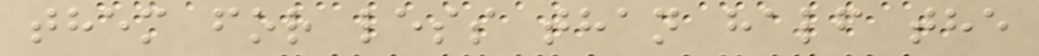them for less than half the
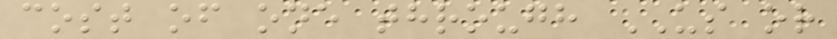cost of one through US or
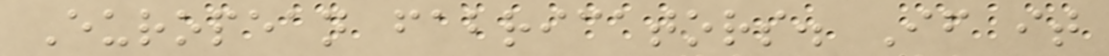European fabricators. If it
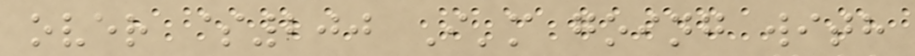over $200 I'm going with
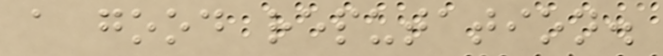a good reputation.
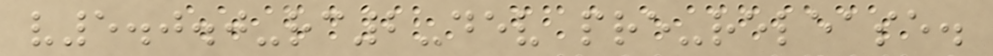v5.0.0-rc2-dev pre-release.
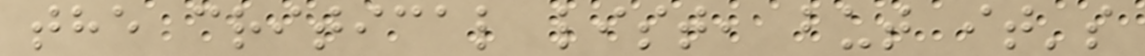the critical list, but it's
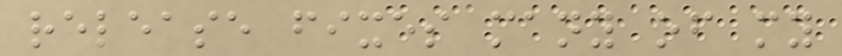release fixes many of my
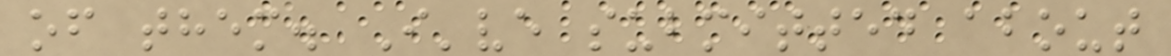of them. I've submitted about
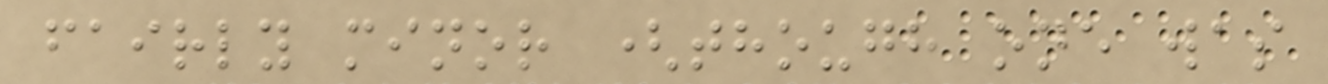fairly minor (though one was
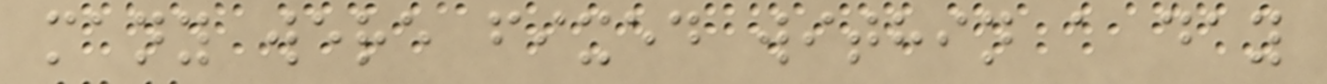many were fixed within a day
